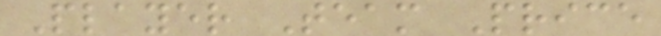Player Team Price
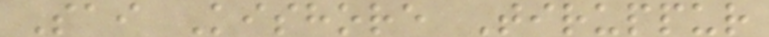Sai Kishore Tiruppur
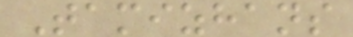Tamizhans
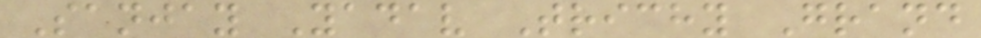Sanjay Yadav Trichy Grand
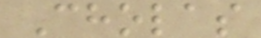Cholas
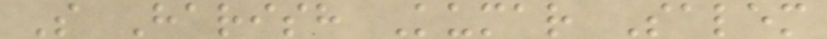S Harish Kumar Salem
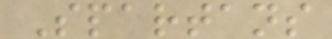Spartans
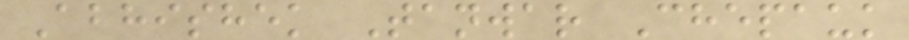Abhishek Tanwar Chepauk
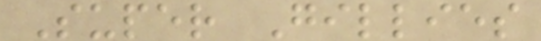Super Gillies
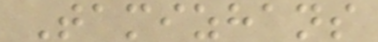Tamizhans
